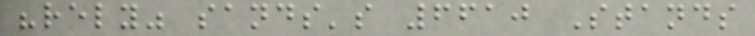"rely" sands's 6610 Stands
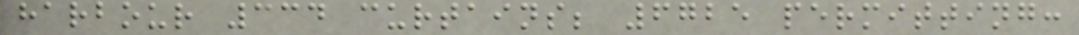harbour 334 curtains; 6725 permitting:
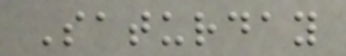Saturday
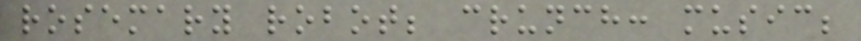rosemary robot; crunch: music;
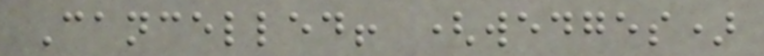Cancelled! (wedges)
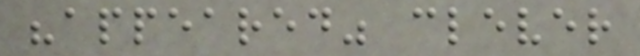"appeared" clever
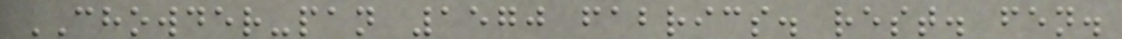CHOWDER-pan 1570 fabrics. rest. fen.
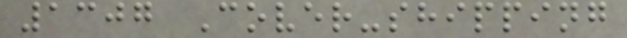1307 Cover-shipping
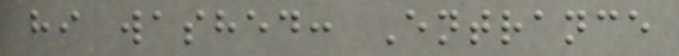hi washed: Entrance
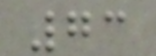73
